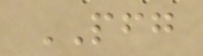PFG
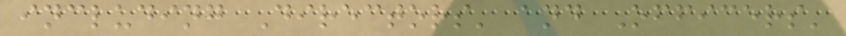including Directors' and Officers'
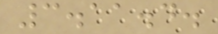3.11.4.
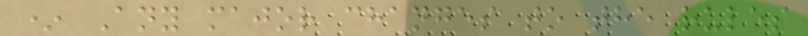* Any major changes to the rules
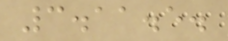3.11.5.
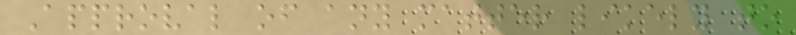Approval of any matter likely to
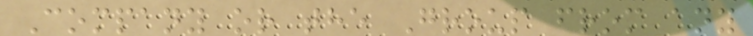Company or the Group from any
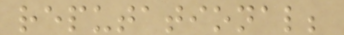reputational;
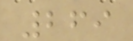269
